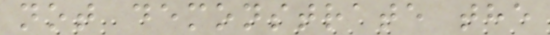not demonstrate the
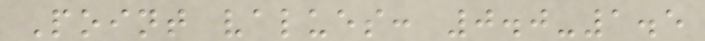Point values: 0.0-1.5
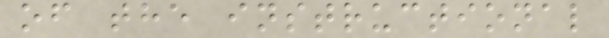of the instructional
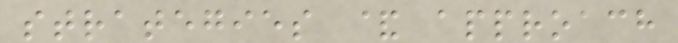strategies & approach
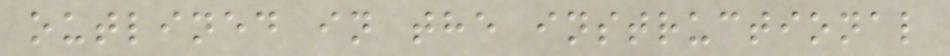outlined in the instructional
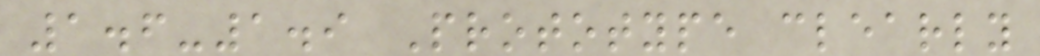1.6-1.9 Prototype clearly
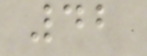42
